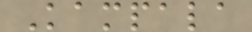Kampala
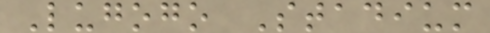Lugogo Stadium
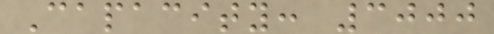Capacity: 3000
